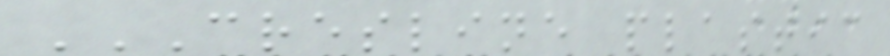CRESLINE PLASTIC
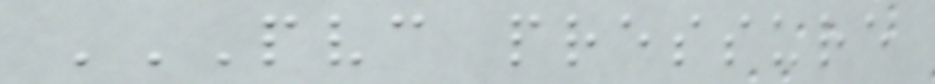PVC PRESSURE
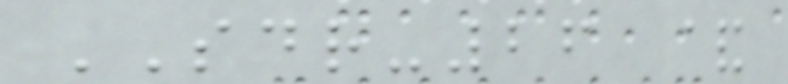SDR-26 &
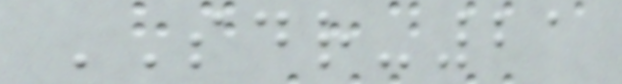SDR-21
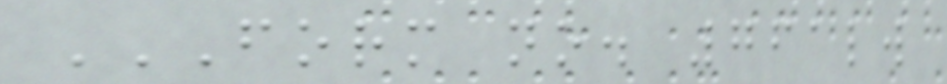FORM NO. 761LW
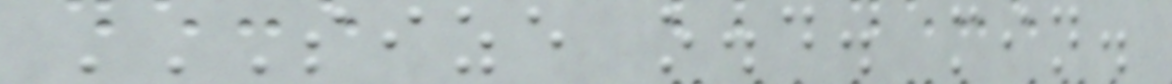SIZE O.D. MIN.
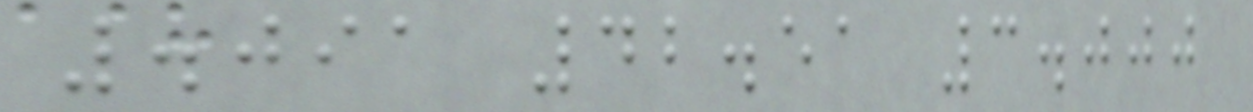.091 42.51 3.000
